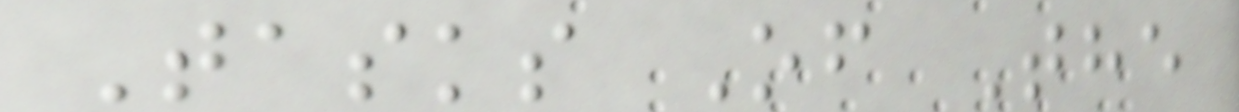Tasks Of The
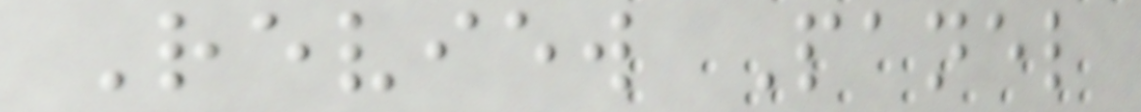Review Panel
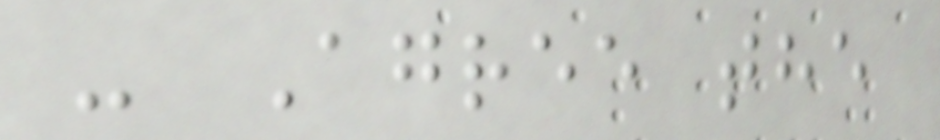- Agree the
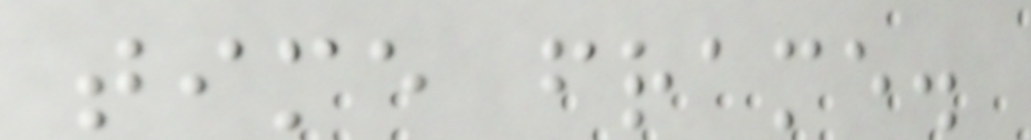time frame.
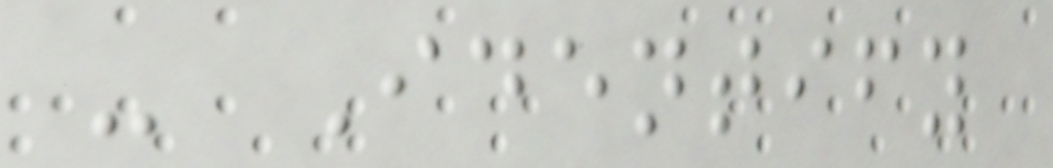- Identify
